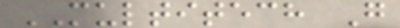MULTITECH G
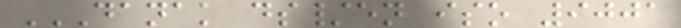DANAK DS/EN ISO 9001
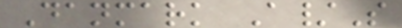Danmark A/S
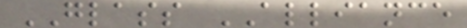GLASS ALLIANCE
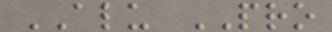ALU PRO
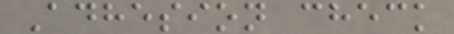Adhesion check
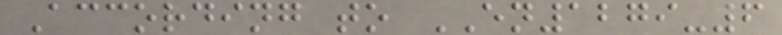According to EN1279-6
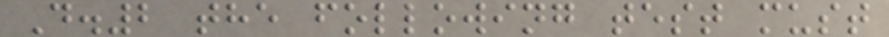D.2 the following test must
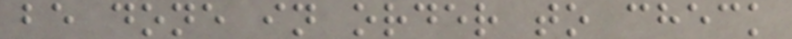be done in order to check
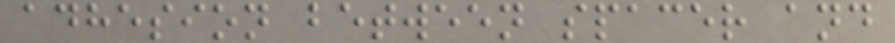adhesion between spacer and
